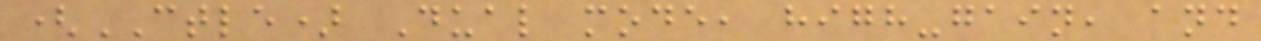(CTLE) Dual mode, high-gain, and
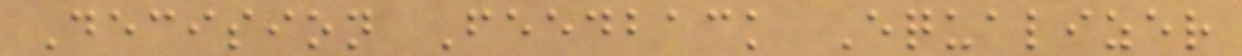Decision Feedback Equalizer
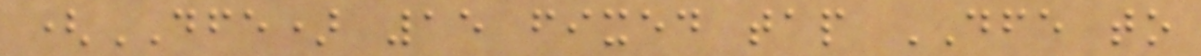(DFE) 15 fixed tap DFE to
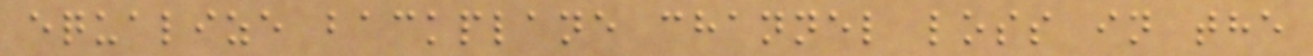equalize backplane channel loss in the
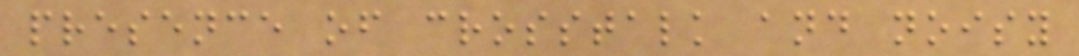presence of crosstalk and noisy
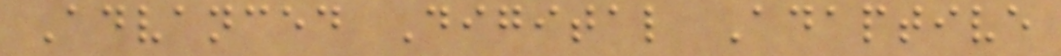Advanced Digital Adaptive
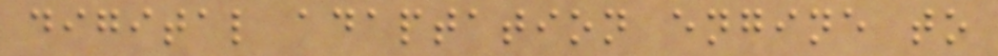digital adaptation engine to
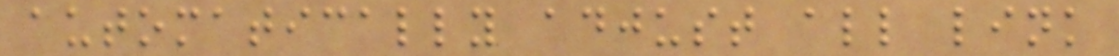automatically adjust all link
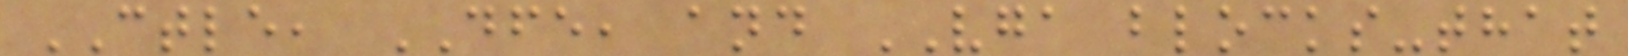CTLE, DFE, and VGA blocks-that
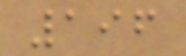196
